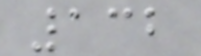132
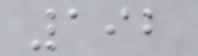192
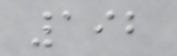192
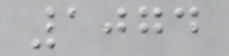1074
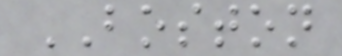BOSTON
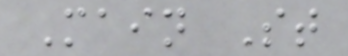Main St
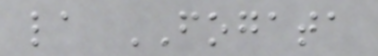la FOGATA
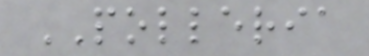POLLERIA
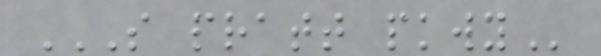S PRATT PKWY
